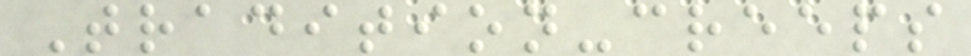Tradition-creeps
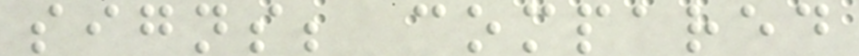signs; compared
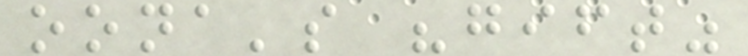oona's "gift"
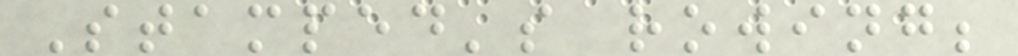Stamped's rowing;
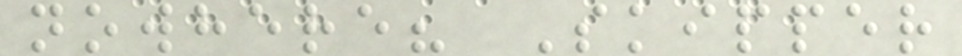nowhere? Skipper
